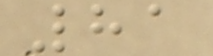81
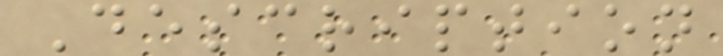Description
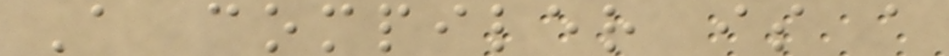A compiler is a
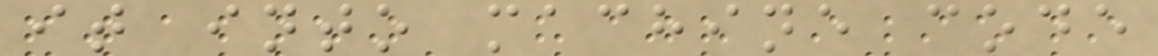it into machine code
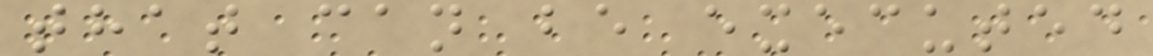that can be executed
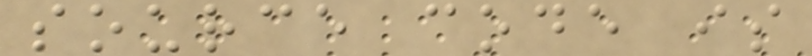source code is
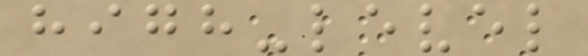high-level
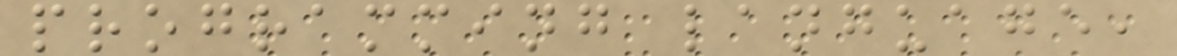programming language,
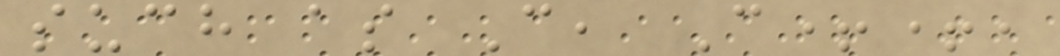such as C, C++,
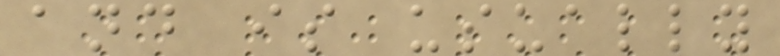and is usually
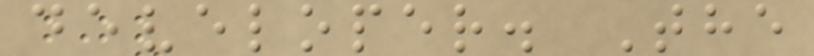developer. The
